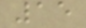15
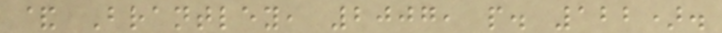& Brantley, 2007, p. 122).
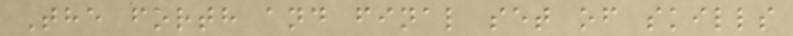The forth and final set of skills
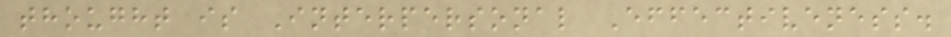thought is Interpersonal Effectiveness.
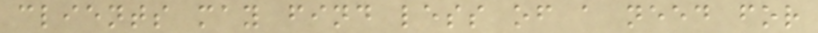clients may find less of a need for
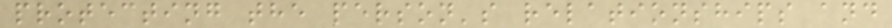protecting the person's relationships and
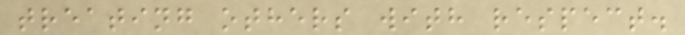treating others with respect.
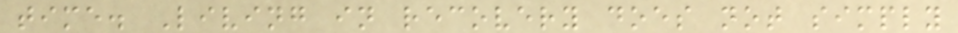time. Living in recovery does not simply
